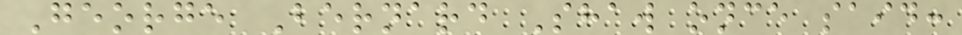George Bernard Shaw once said:
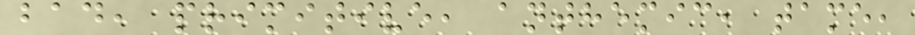bad, primitive, anthemic, tame,
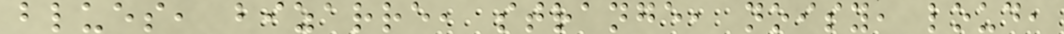blues, bizarre, strange, noisy, loud,
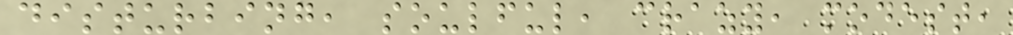disturbing, soulful, crazy, modest,
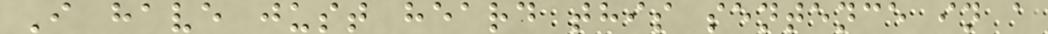I have just heard this sentence in a
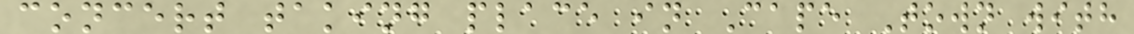concert taking place in Cape Town with
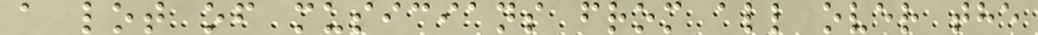a lot of musicians from all over the
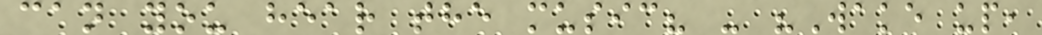can you hear the music? - "Wake up,
